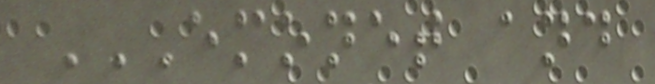EMONET AND
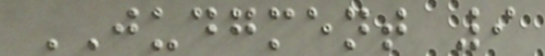JUDGMENT 9
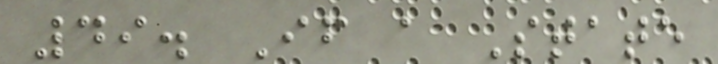49. If a State
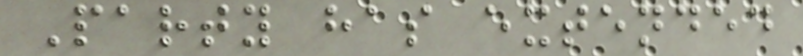Party has extended
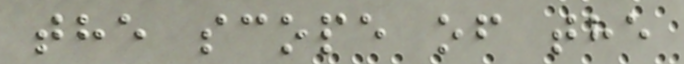the scope of the
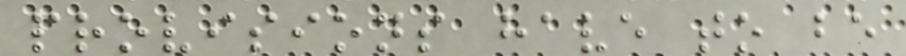provisions have to be
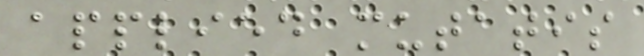applied mutatis
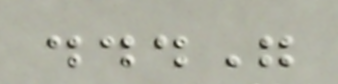..."
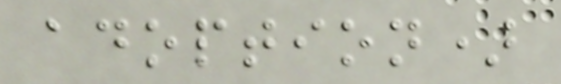adoption)
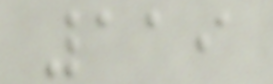119
